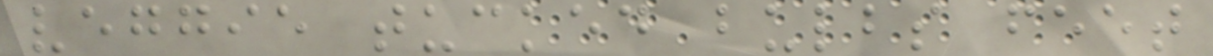veggie tucked bulbs feet
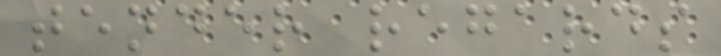tender regards
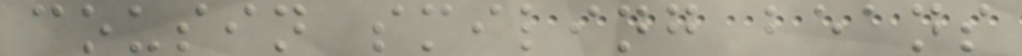cousin smiling beans
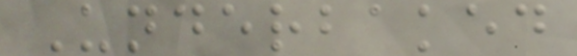Underbaked
